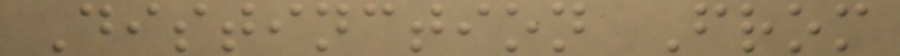Distinction From
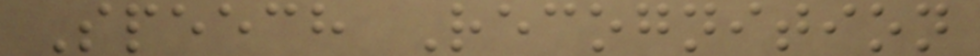Speech Recognition
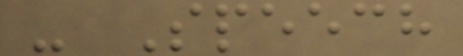- Speech
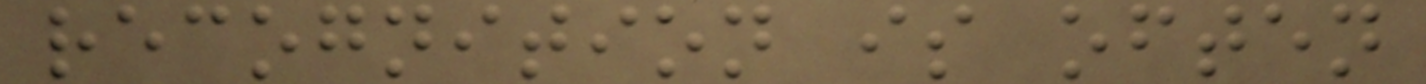recognition is often
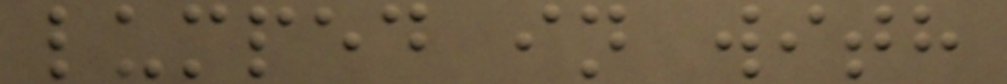lumped in with
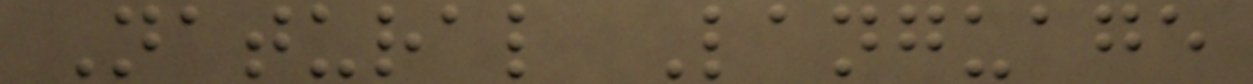Natural Language
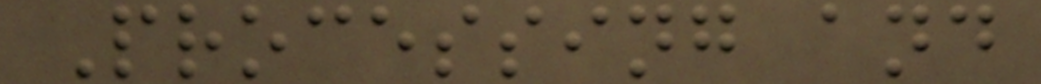Processing and
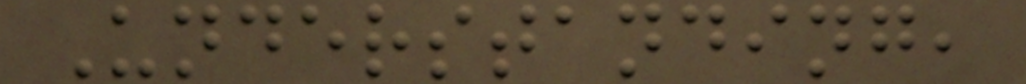Understanding,
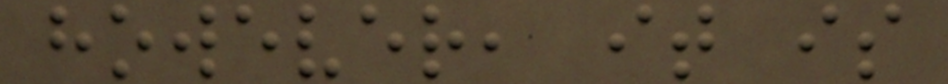however, it is
